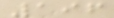196
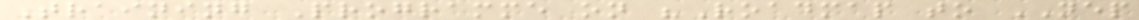Training Programme on "Roadmap to NEP
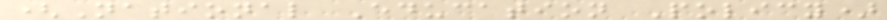(National Education Policy)
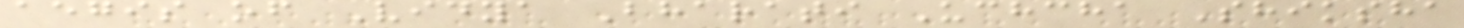aegis of Vidya Bharati Uchcha Shiksha
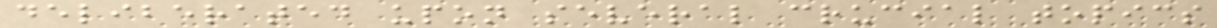deliberated upon several crucial topics
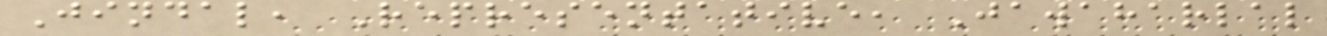Jindal, Representative, Jawaharlal
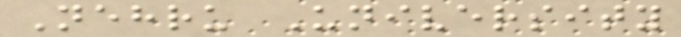Nehru University
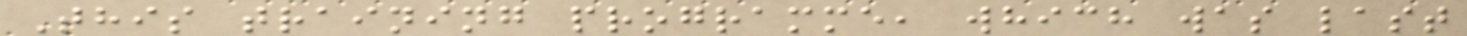This training programme, which was last
